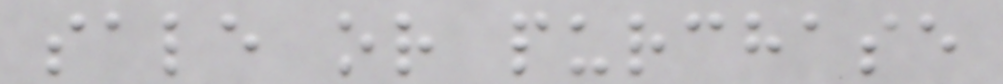sale or purchase
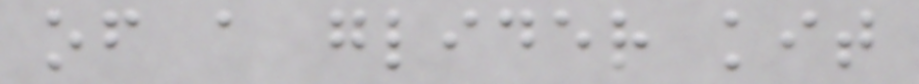of a glider kit
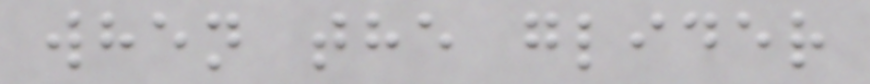when the glider
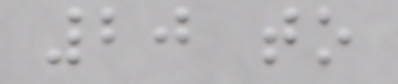20 to
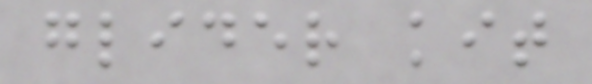glider kit
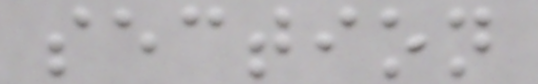section
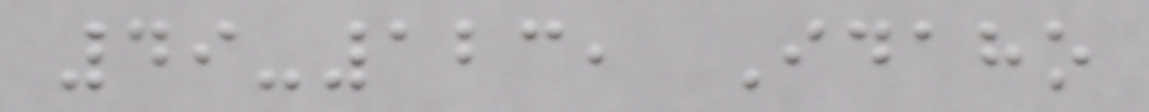49-123, Idaho
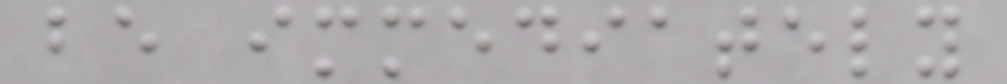be immediately
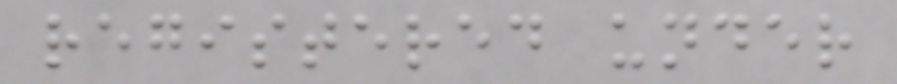registered under
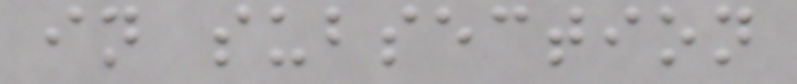in subsection
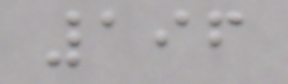196
